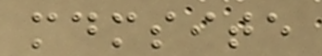mdmsite
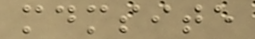mdmsite
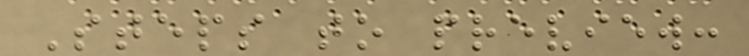Steps to preview:
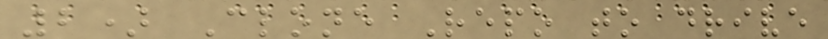2) Clone Repo to drive
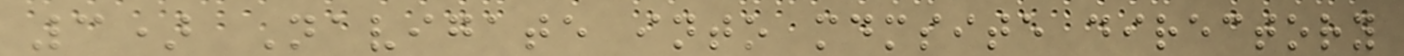3) Navigate into mdmsite directory
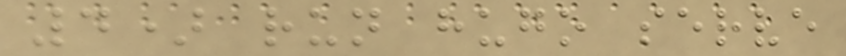4) run hugo serve
